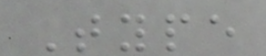Type
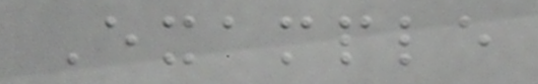Example
